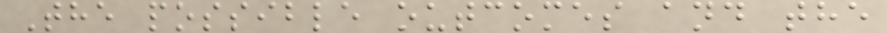The possible outcomes and the
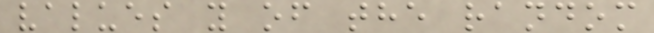values y of the random
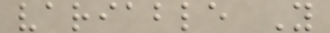variable Y
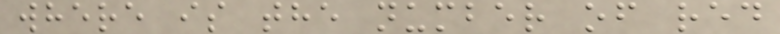where is the number of red
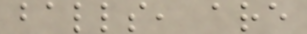balls, are
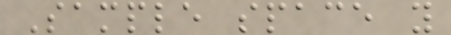Sample space y
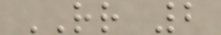RR 2
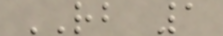RB 1
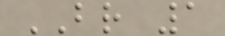BR 1
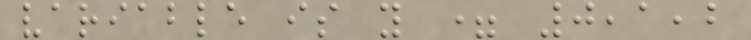variable is y = 0,1,2
